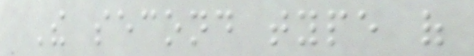The second type of
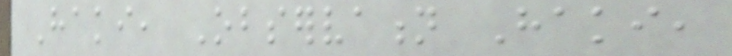Haki, Observation Haki,
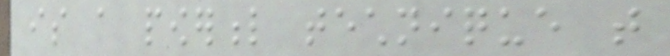is a powerful technique that
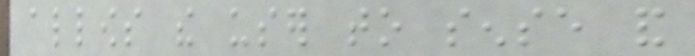allows the user to sense and
